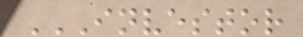INVESTOR
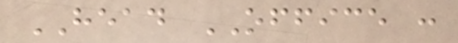HEAD OFFICE :
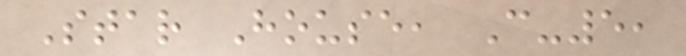Star House, C-5,
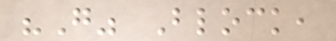"G" Block,
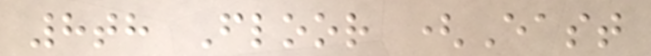8th Floor (East
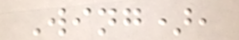Wing),
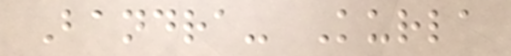Bandra- Kurla
